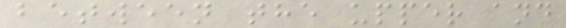between the upper and
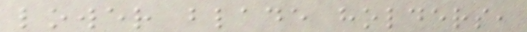lower blade holders,
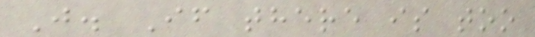J. If there is too
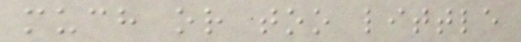much or too little
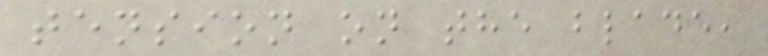tension on the blade,
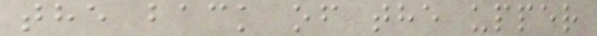the back of the upper
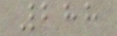288
